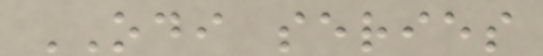ODI series
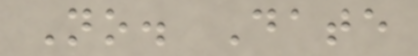No. Date
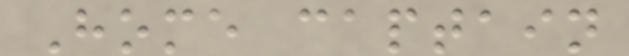Home captain
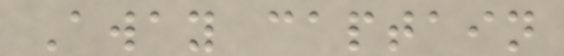Away captain
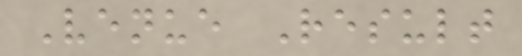Venue Result
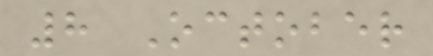8 October
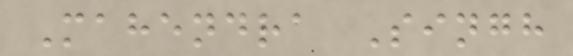Mahendra Singh
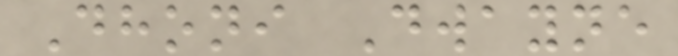Dhoni Dwayne
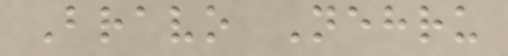Bravo Nehru
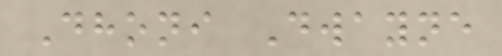Dhoni Dwayne
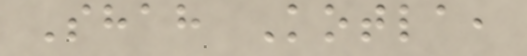Shah Kotla,
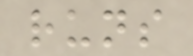runs
